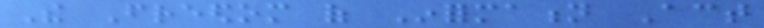The Freedom of Information Act
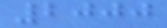2000
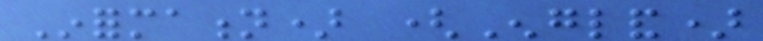Information) (England)
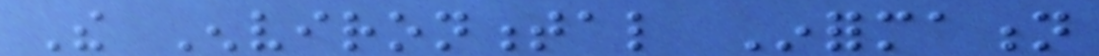The Environmental Information
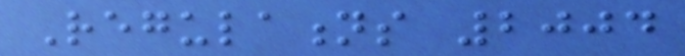Regulations 2004
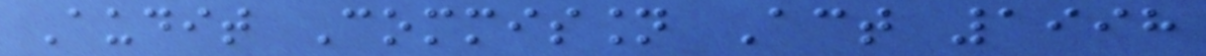Audit Commission Act 1998
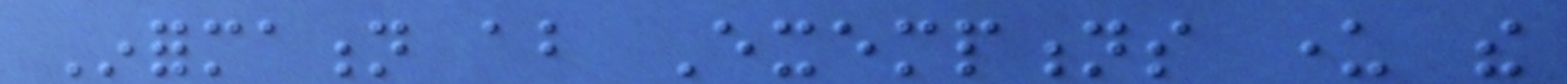Information about Exemptions under the
